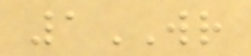1WR
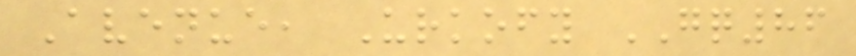Avenue, Urkofy GQ86
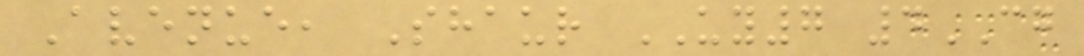Avenue, Shaur UY7 4CG
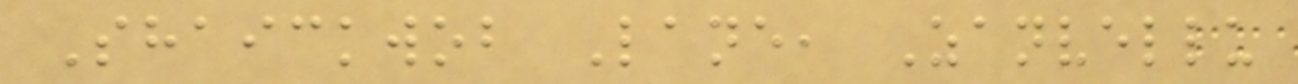Shaickwob Lane, Zanvellu
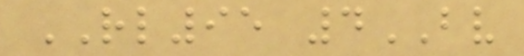RL95 4BV
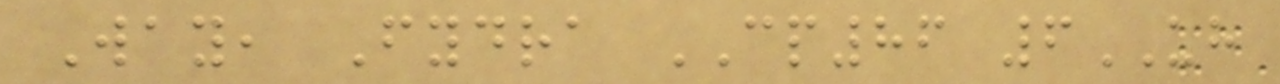Way, Fydra CP86 6UH
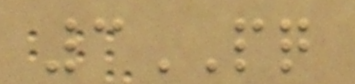3PQ
